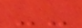--
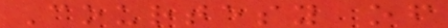Courtesy of
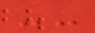--
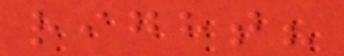right?
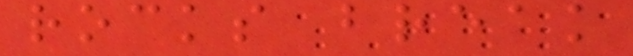rocks break
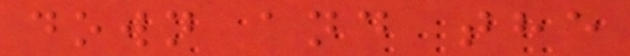down and the
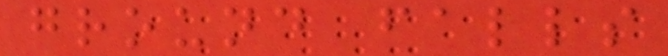ground falls
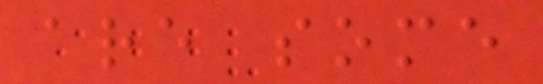are some
